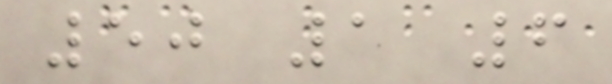50 1 6
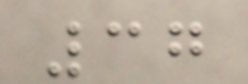37
